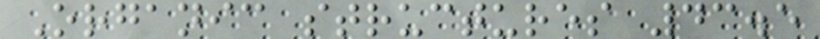Organic structures 43.5
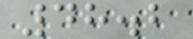48.2
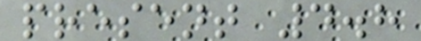present 4.8
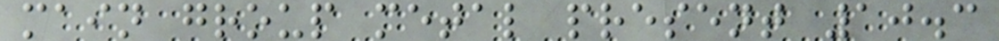main group metal present 10.3
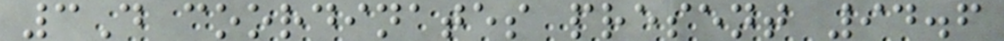3D coordinates present 94.6
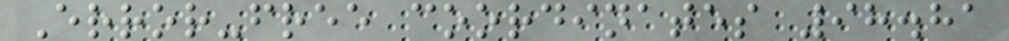Error-free coordinates 98.81
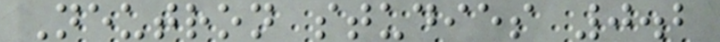Neutron studies 0.2
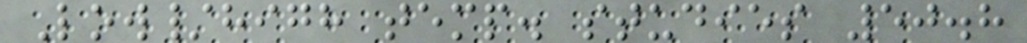Low/high temp. studies 50.8
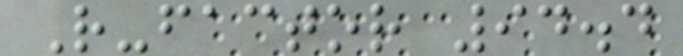R-factor 94.4
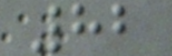82
